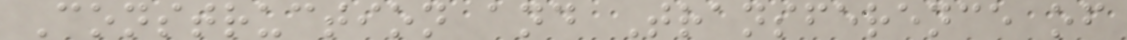Construction and Transference of
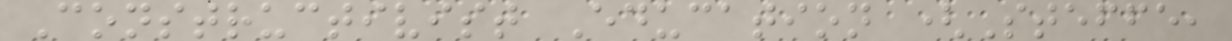Constructivist Education (Steffe,
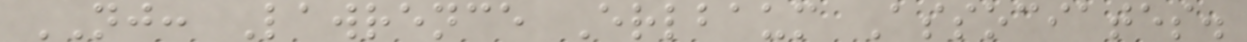NJ: Lawrence Erlbaum Associates.
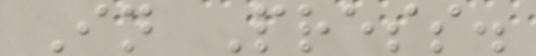In Press.
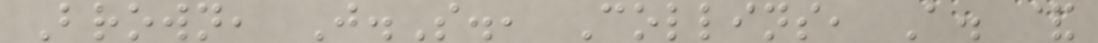Brown, J.S., Collins, A. &
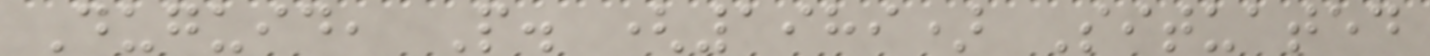Duguid, P. (1989) Situated
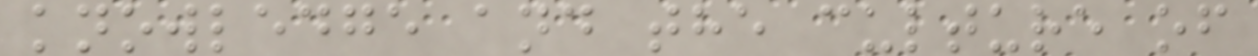knowledge and the culture of
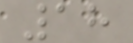18
